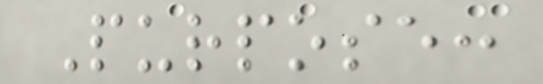Purpose:
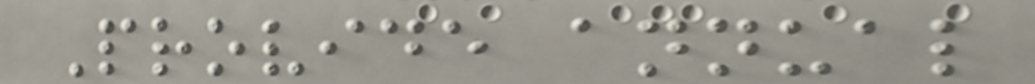Provide annual
